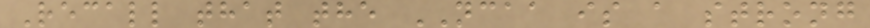Recall that the NCAA is a strong
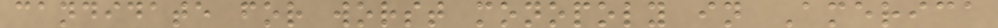candidate for worst monopoly in America
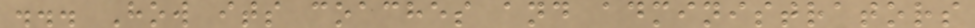... How its coaches and administrators
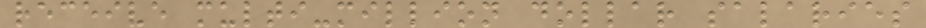receive multi-million dollar salaries
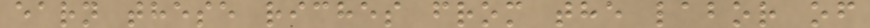earn these riches from the labor of
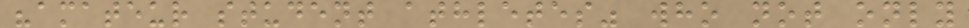"amateur student athletes" who not only
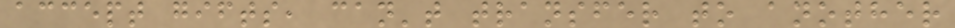accept gifts, can't transfer to another
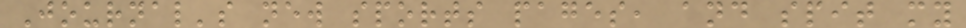Journal's new sports pages, and spit my
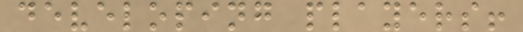developing players!
